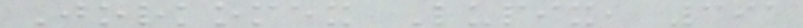Jorkomex Lupix, 391
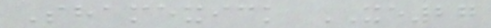Shamexick XE27
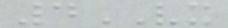4VX
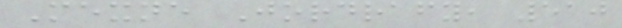Mexne Jordrafy, 510
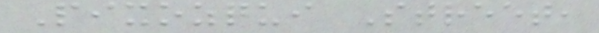Pixozqui Street,
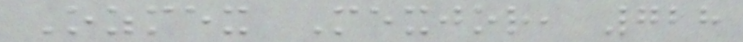Ozmex Mexjor, 728
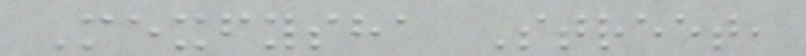Mexfysha Street,
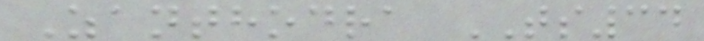Zanthodra TS34
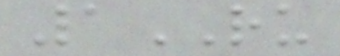1RU
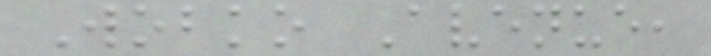Wobko Avenue,
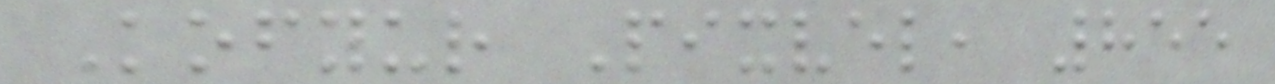Kofyur Pixvel, 855
